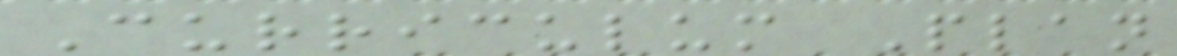Curriculum Plan
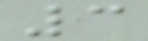3
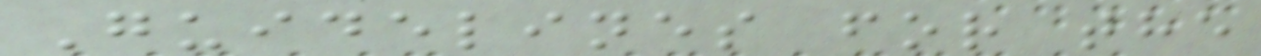Guidelines for the
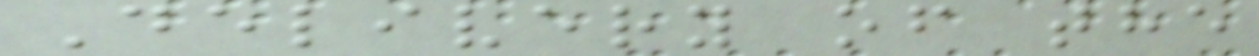Delivery of the
